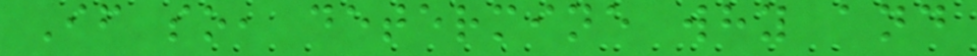If so, determine why and
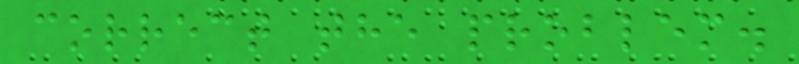correct the problem.
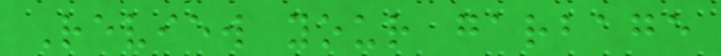Review your garbage
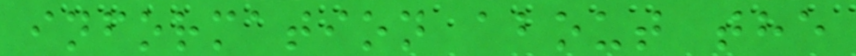information about the
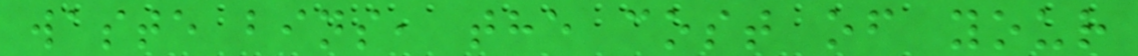waste bins, the cost of your
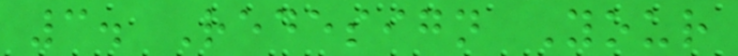3. Redesign Your
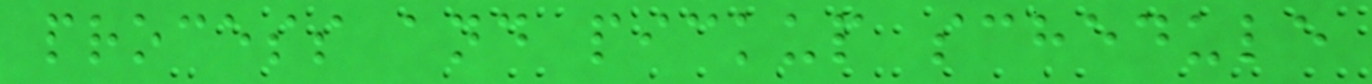process and pickup schedule
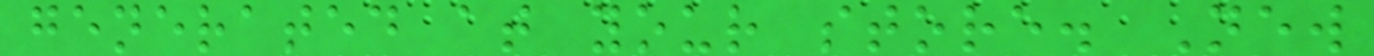generated at your store. New
